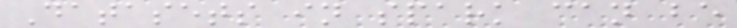Datasets in spark can be
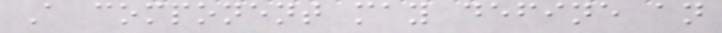A component may define an
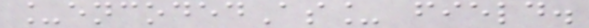_encodedAs_ field.
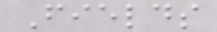Fields
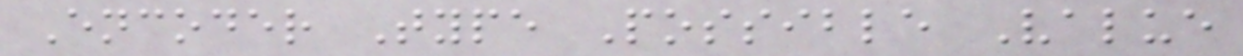Encoder Type Possible Value
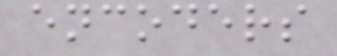encoders
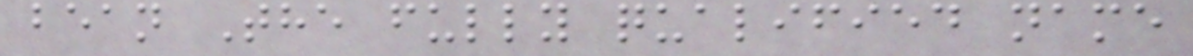bean The fully qualified name
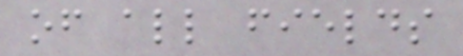of all fields
